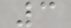3
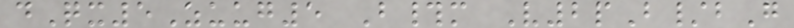dQx5Zuug5 B#m V2pB/bG
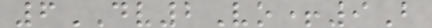6DV2Vo+9B
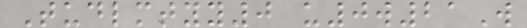Tudlmtyy0 u0w21W
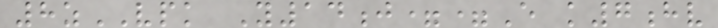8zVPK Y14j==E k7hv
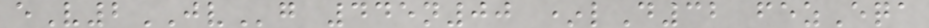eV2JVg 445n00 *lD32 fezEqa
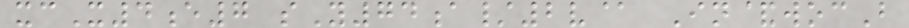xcX4e7 sY74a/2v@ In&wocB
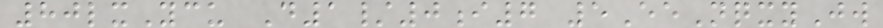80lxYcu D1/0i7 5EeNqxyJw
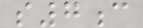s7c
